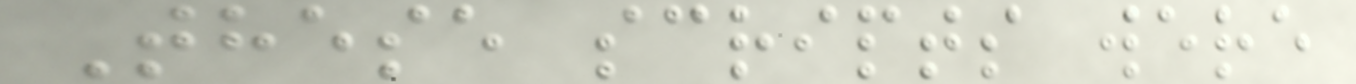These scripts were
